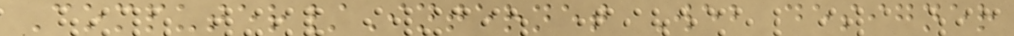Computer/Internet Web designer
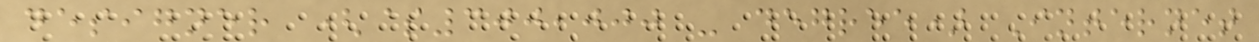designer ($300,000 - degree) Internet
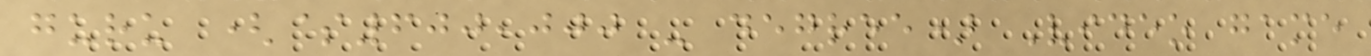guru ($600,000 - degree) Video game
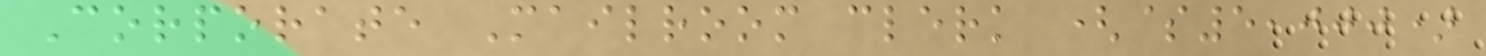Corporate Mailroom clerk ($5,000)
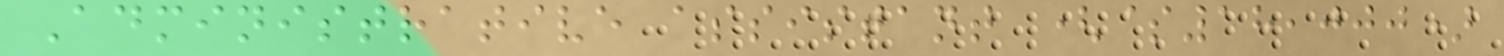Administrative assistant ($18,000)
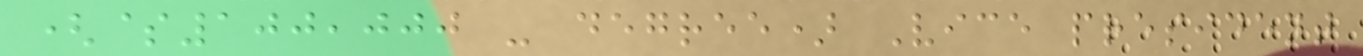($100,000 - degree) Vice president
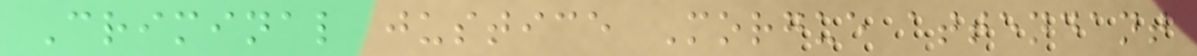Criminal justice Morgue attendant
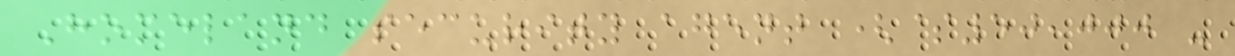Homeland security agent ($50,000 -
